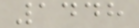1448
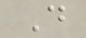D
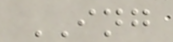ING
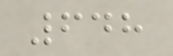648
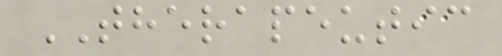THERAPEUTIC
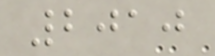2010
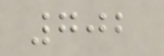702
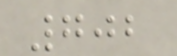702
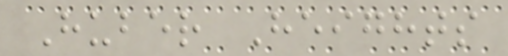Huber Heights
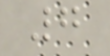7
